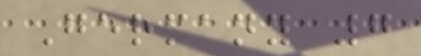Germany 7
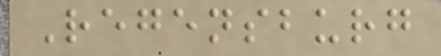Regensburg
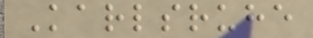Karlsruhe
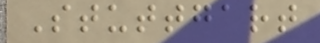Stuttgart
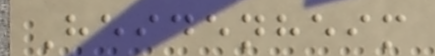Heidenheim
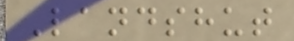Landshut
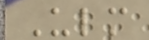Ulm
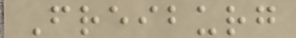Freiburg
